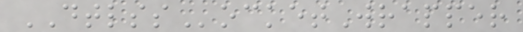DTLSSocketWrapper
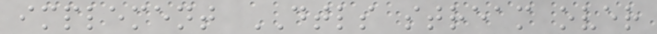implement DTLS stream over
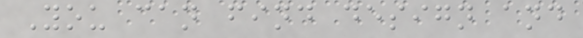You can find design and
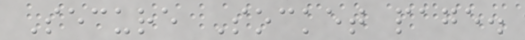Secure Socket page.
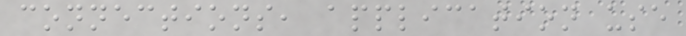connections, application use
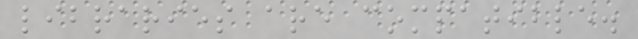libraries are compatible.
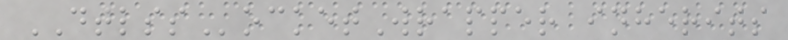DTLSSocketWrapper inherits
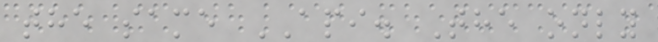the same API. The only
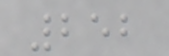252
